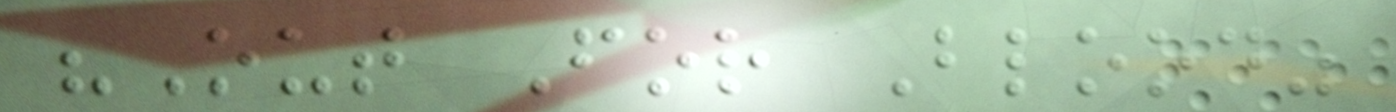"Out For Blood"
